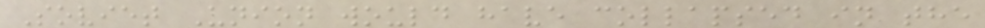Soviet Union would have collapsed in the
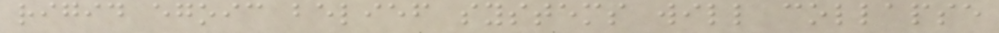rigid egoic belief systems will collapse
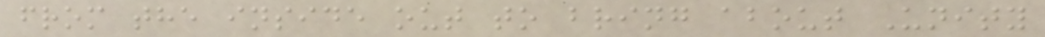from the inside out to bring about Unity
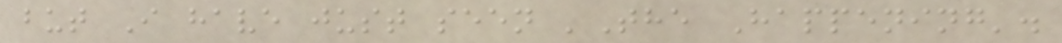but I have just seen 'The Happening'.
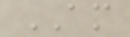AM
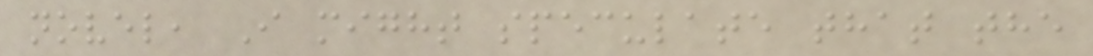novel, I might speculate that the
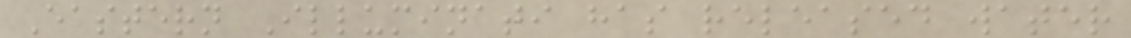Eastern Illuminati has released water
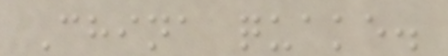China quake.
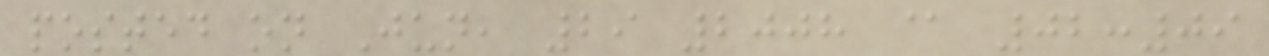posted on Jun, 29 2008 @ 02:09
